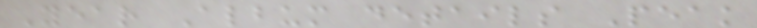Year Album details Peak
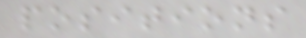positions
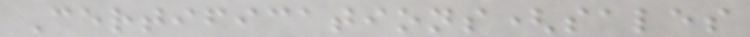Certifications(sales
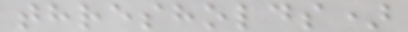thresholds)
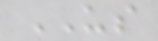US
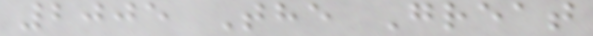2005 The Great
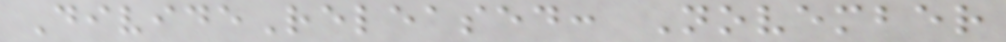DivideReleased: November
